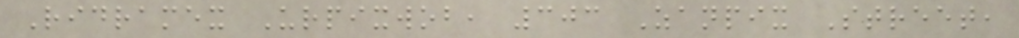Ridramex Urpixwob, 303 Zanpix Street,
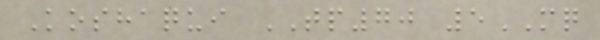Koshaqui TP70 5MQ
